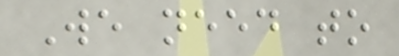We need to
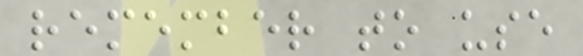remember to use
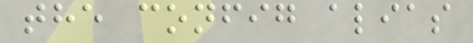the config alias
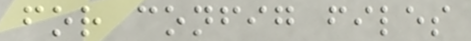for config files
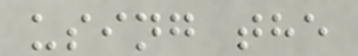using the
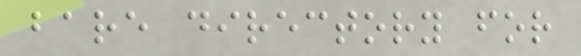bare directory for
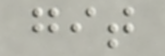git
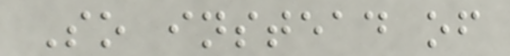So instead of
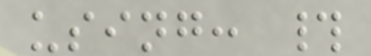using: #
